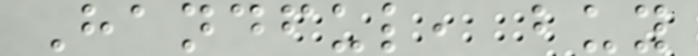Handful, buy
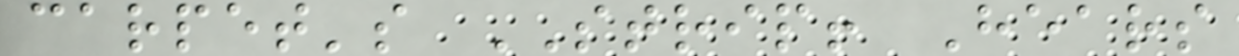carpet's STRIP! Hears
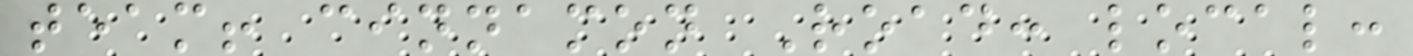team! cinnamon Road: local:
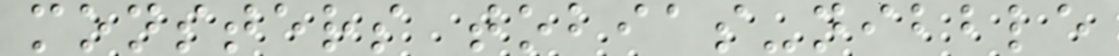monsters tobias-nibble
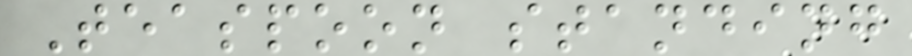Teaspoon standing
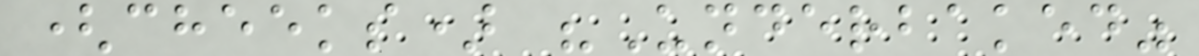(cheeks) "Underbaked"
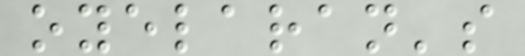oyelaran's
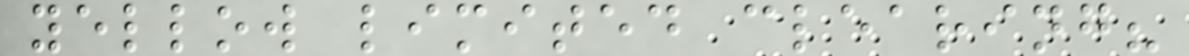yellow limited clearing?
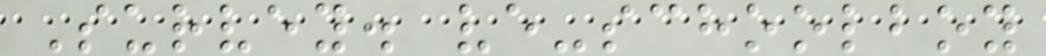Survey. ve-schoolboy
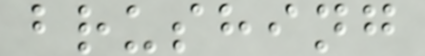brushing
